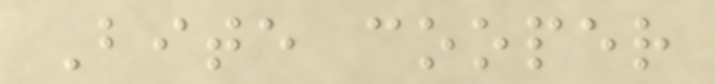Bite cooper
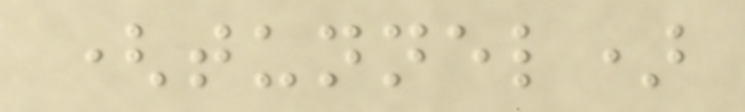(tunnel)
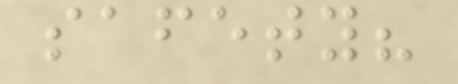safety?
